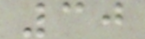30
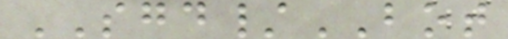SGD/BOT
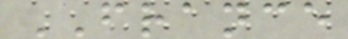FRANCE
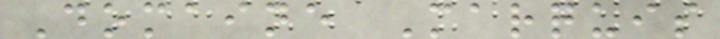Domaine Marquis
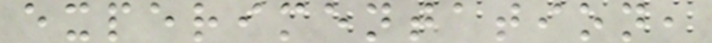experimentation,
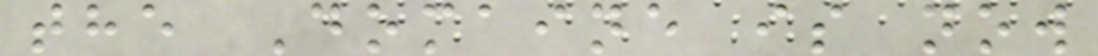the Domaine is now
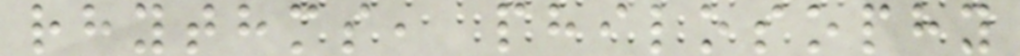rhythms, philosophy
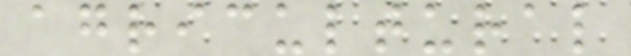agricultural
